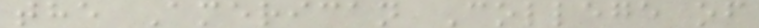the American College of
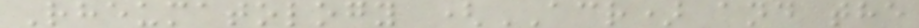Rheumatology (ACR) and the
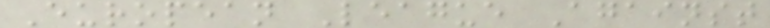European League Against
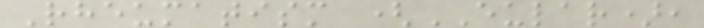Rheumatism (EULAR),
